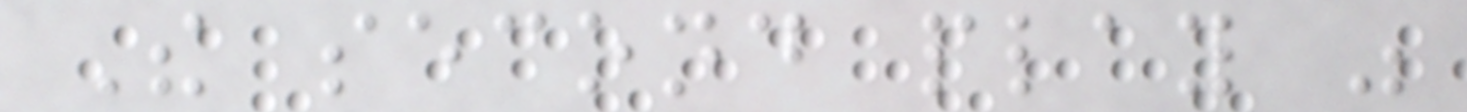The second play was
